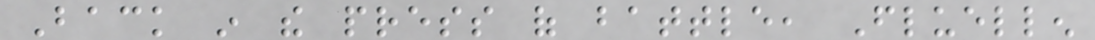Back in the press of battle, Fluellen
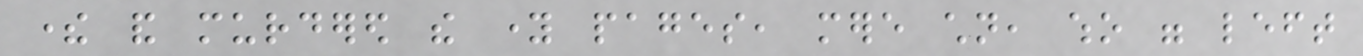there and murdered the young pages, mere children, who were left
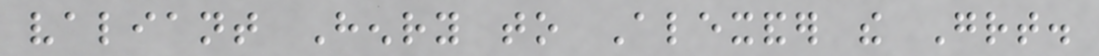valiant Henry to Alexander the Great.
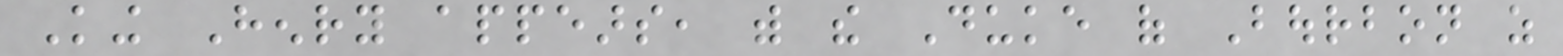King Henry appears, with the Duke of Bourbon as
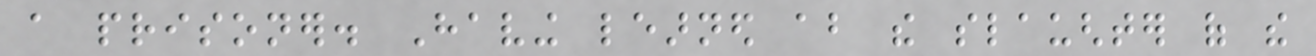a prisoner. Having learned about the slaughter of the
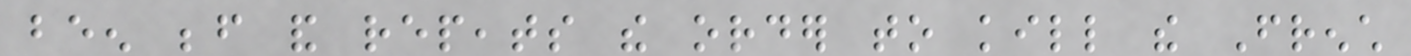been before and repeats the order to kill the French
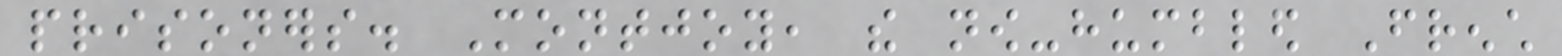prisoners. Montjoy, the now-humbled French
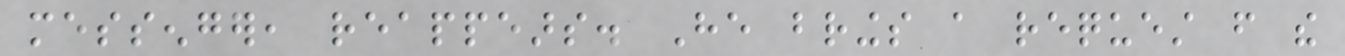messenger, reappears. He brings a request from the
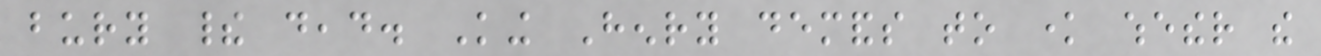bury their dead. King Henry demands to know whether the
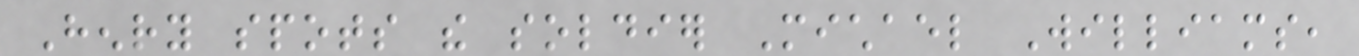Henry spots the soldier Michael Williams,
